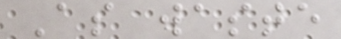As waste
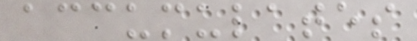accumulates
